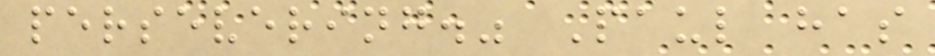persevering." Paul has
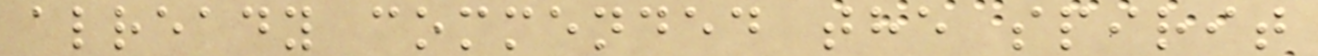already commended the spirit
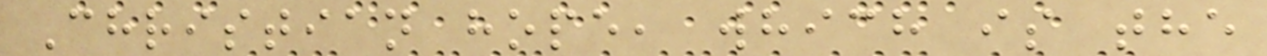Christian hope, which is the
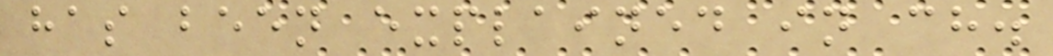has been explained in ch.
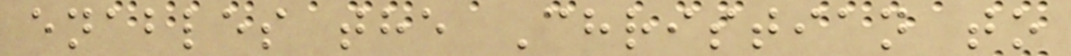enables the Christian to
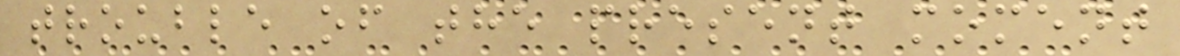trouble of the present moment
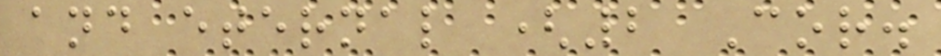and eternal (2 Cor.
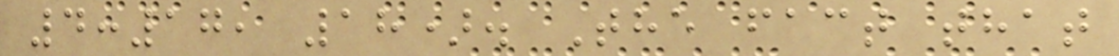4:17, 18). The fact that
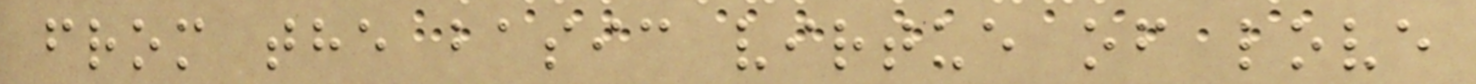from the basic virtue of love
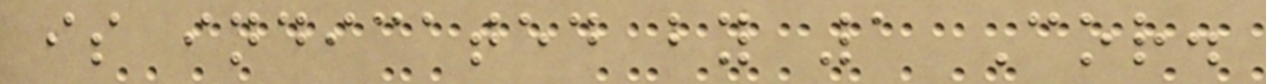is indicated by 1 Cor.
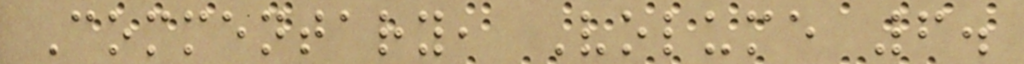Commentary, Volume 6.
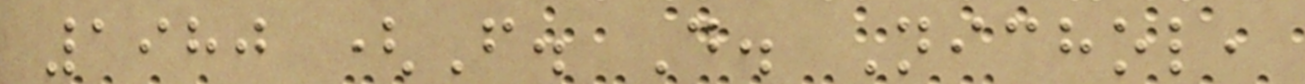1980 (F. D. Nichol,
